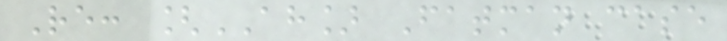Re: [AH] Fatman case
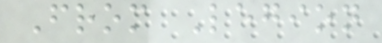From Legion
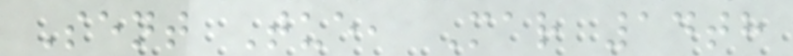Sent Tue, Mar 14th
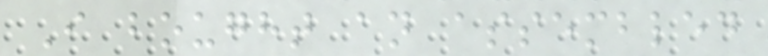I bought an assembled
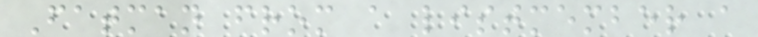Fatman from a listmember a
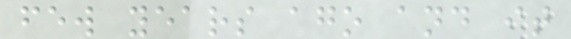few years ago and it
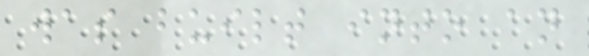was built into an
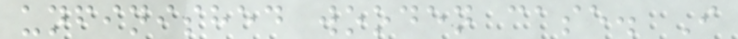unfinished wooden case. I
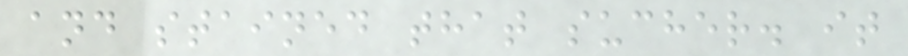and stained that sucher. it
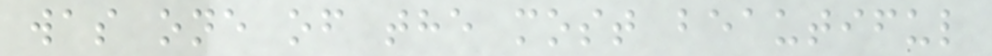was one of the most beautiful
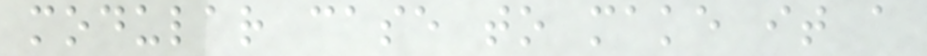modular case to make it a
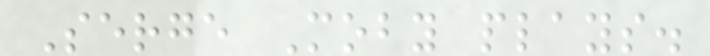Serge Moby plays.
